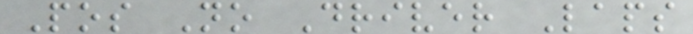Pos No Driver Laps
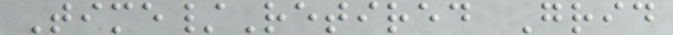Time/Retired Grid
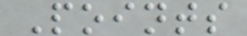Points
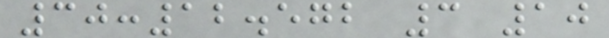30:12.572 3 10
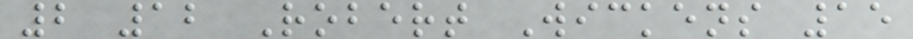2 12 Robert Wickens 15
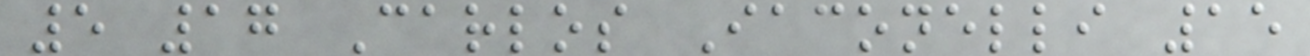5 17 Carlos Iaconelli 15
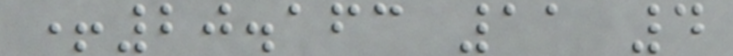+20.163 11 4
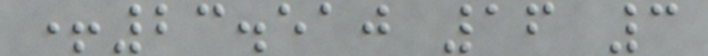+23.510 16 3
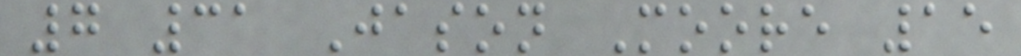7 31 Jason Moore 15
